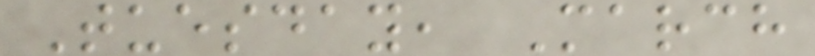Tuesday, March
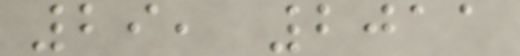29, 2011
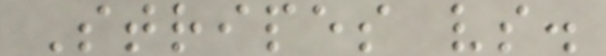Stripes vs.
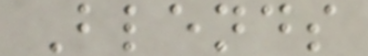Blends
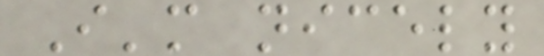I'm nicely
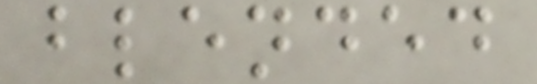blended
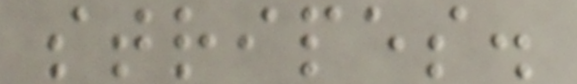stripes.
